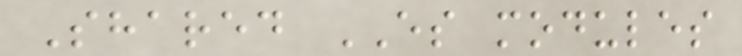Shared ES modules
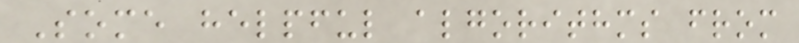Some helpful algorithms from
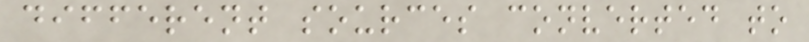different sources converted to
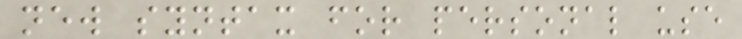new syntax for personal use
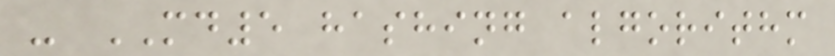- MD5 hashing algorithm
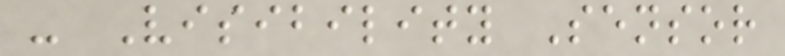- Visibility Sensor
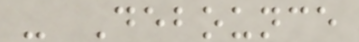- Debounce
